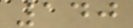140
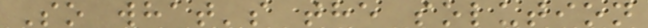So what's the solution
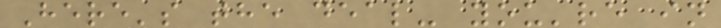Here's the deal- you're in
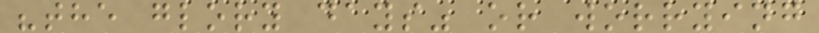"the glory days" or worrying
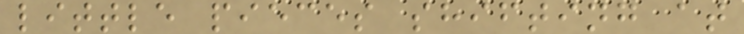little pieces shifting at
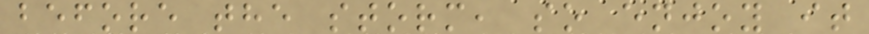before the storm, so enjoy it
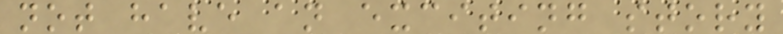not have an exciting story
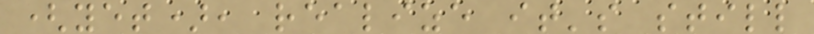(yet), realize it's still
